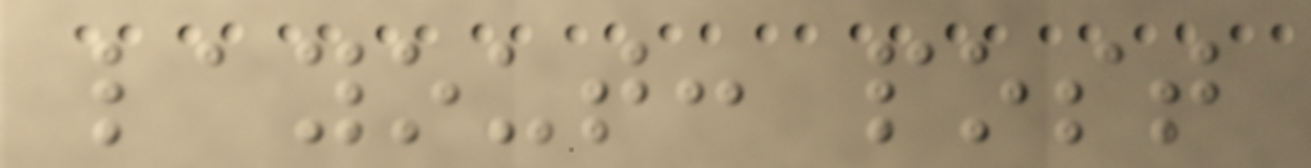layout: post
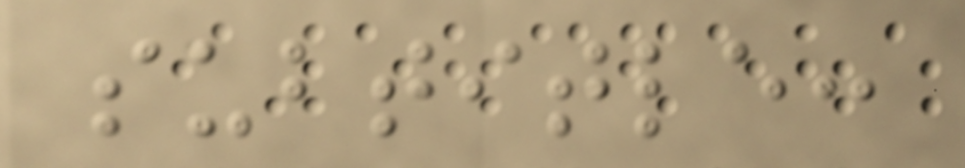subtitle:
